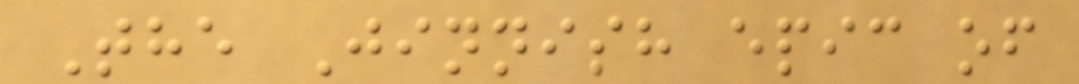The Jinnish epic of
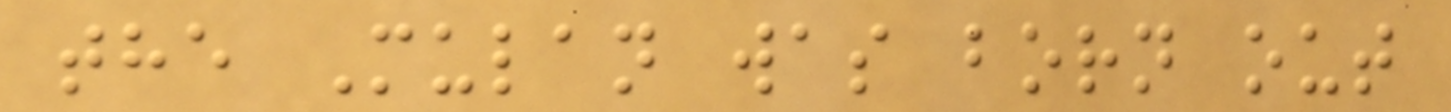the Mulan was born out
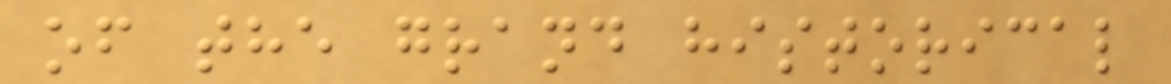of the grand historical
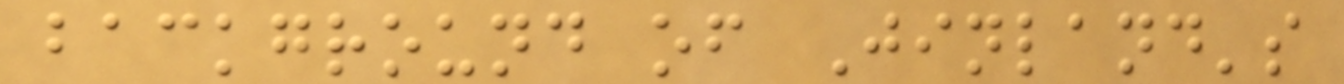background of Jinland's
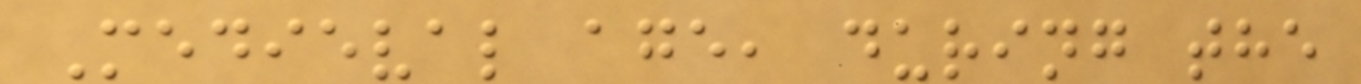Medieval age, during the
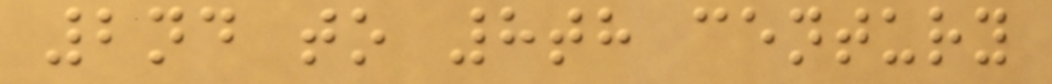2nd to 8th century
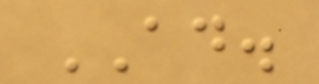AD.
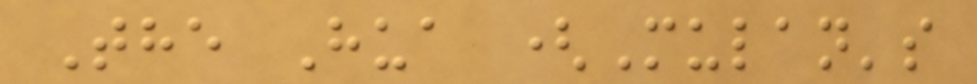The Hua (Mulan's
